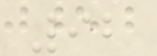92
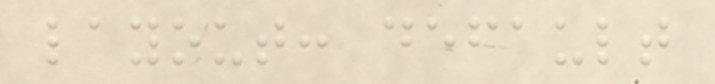layout: default
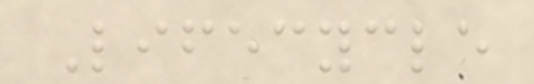Lifecycle
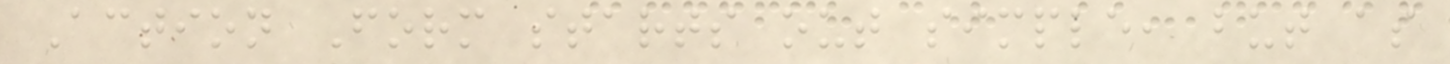Action Form starts out simple, but as
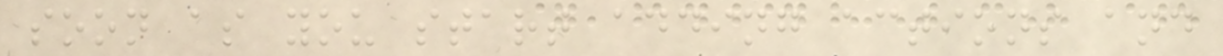soon as you start adding actions and
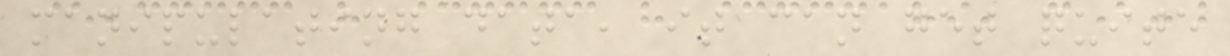manipulating data, it can get quite
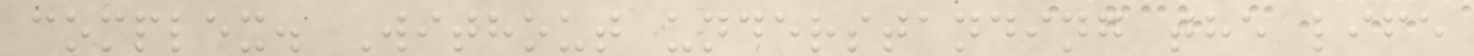complex. Without understanding the life
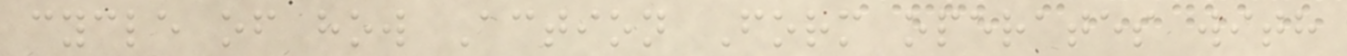cycle of how Action Form operates with
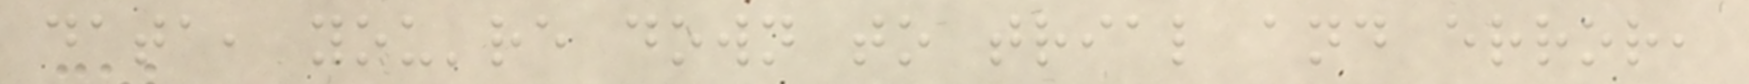data, you're down to trial and error,
